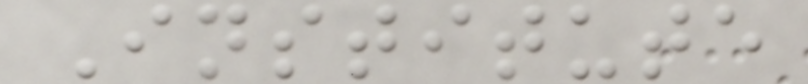Institute
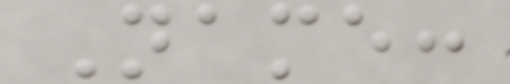Name:
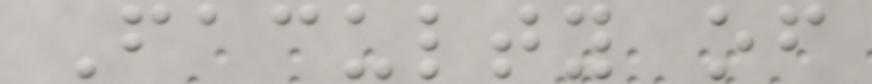Faculty of
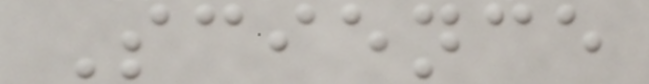Science
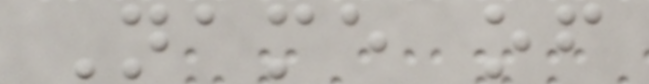Name of
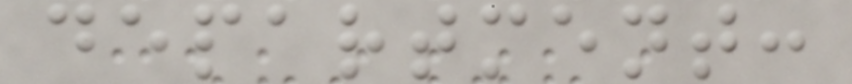department:
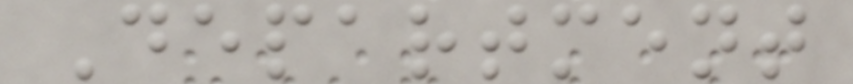Department
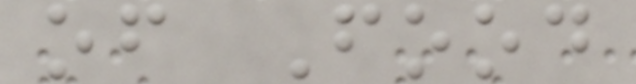of Food
